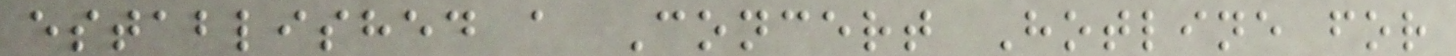established a Concert Hotline for
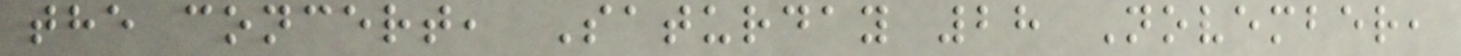the concert, Saturday 28 November,
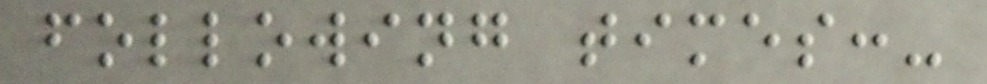following times:-
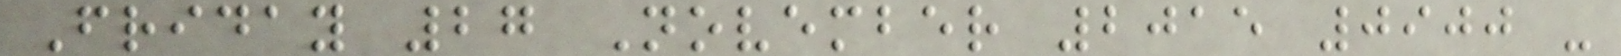Friday 27 November 2015 0900 -
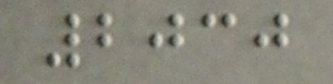2030
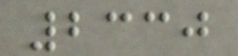2330
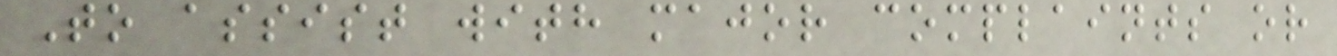To assist with major complaints or
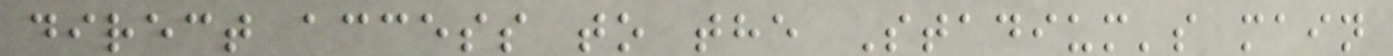direct access to the Stadium's main
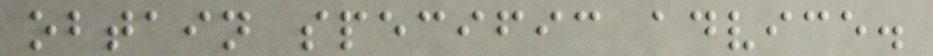obtain specific advice.
